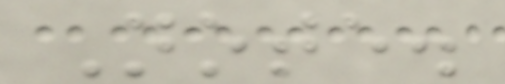Note.
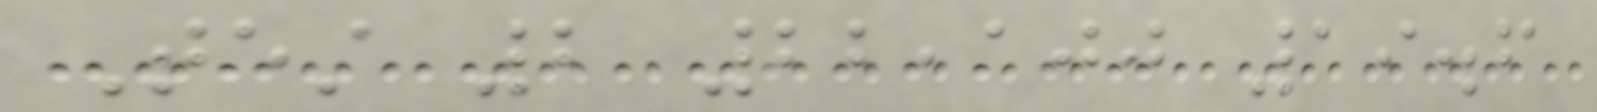Test 2 22,100 19.6
